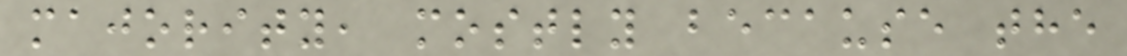majority, mostly because the
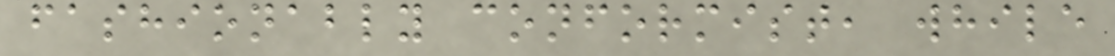fashionably conformist, while
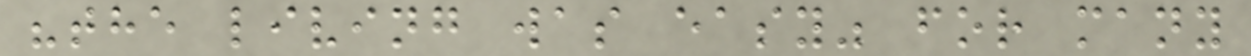"the living was easy" for many
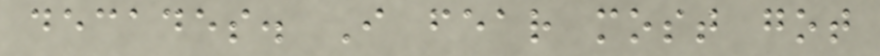decades. I fear most got
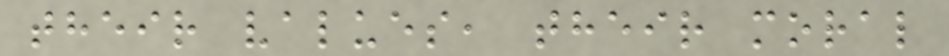their values, their moral
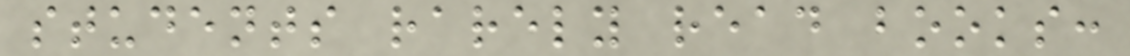students rarely read books:
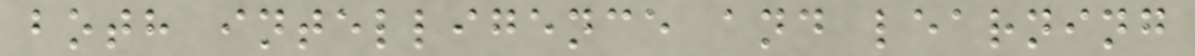both intelligence and learning
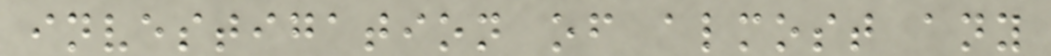investigation of almost any
